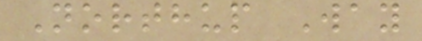Northup Way
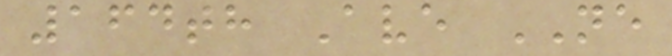164th Ave NE
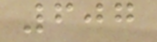607
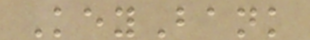KeyBank
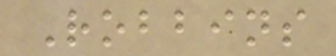Robbins
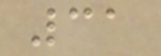31
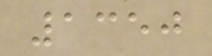1350
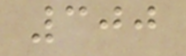300
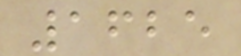1625
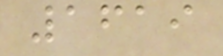1619
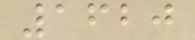1620
